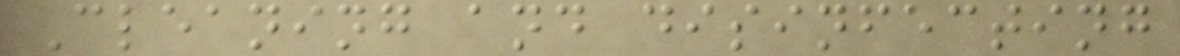Cleaning and disinfecting
